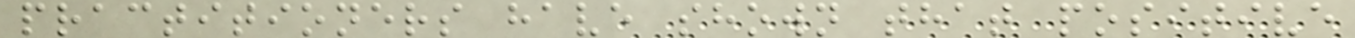practitioners have shown that positive
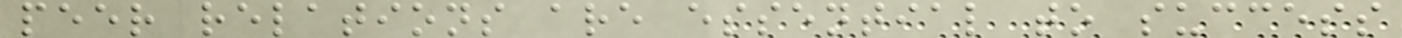peer relations are essential to success
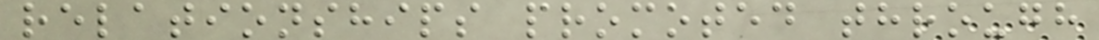relationships promoted through
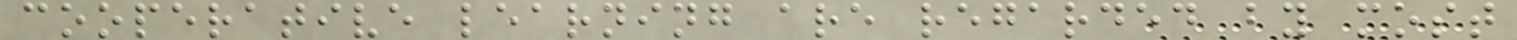cooperative learning are regarded by most
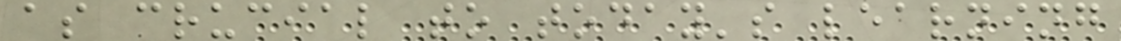as crucial to today's learning
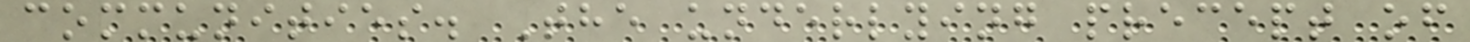communities. The underlying precept of
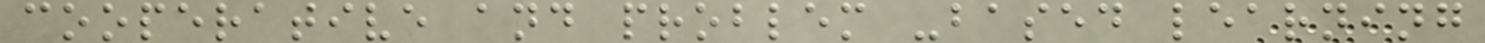cooperative and problem -based learning
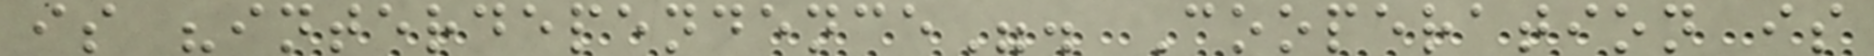is "interdependence". Cooperation is
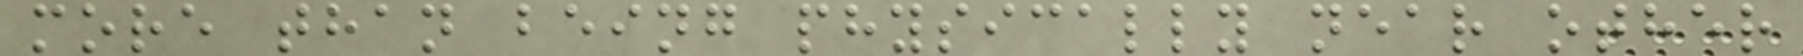more than being physically near other
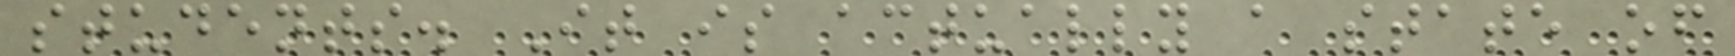students. It is actually a state of
